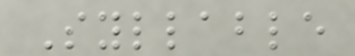Syllable
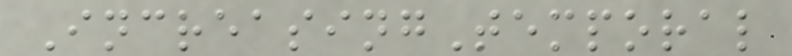IncreasingTemporal
